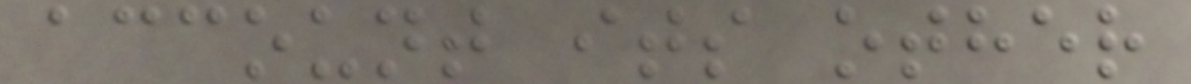account its other
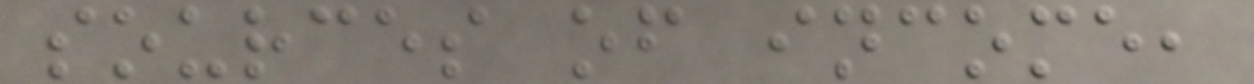sources of income,
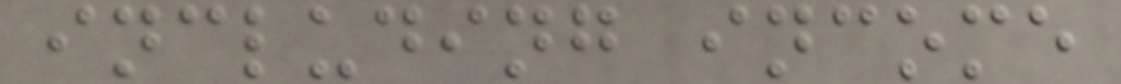including income
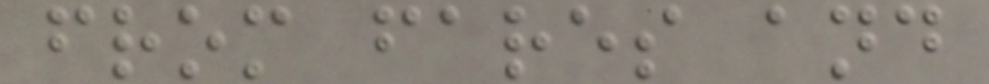from fares and
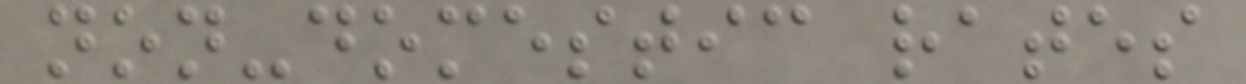non-domestic rates
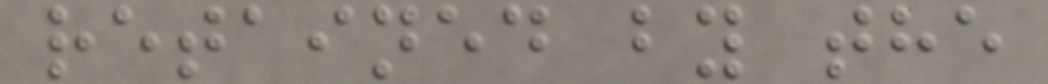retained by the
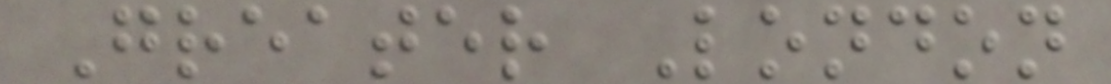Greater London
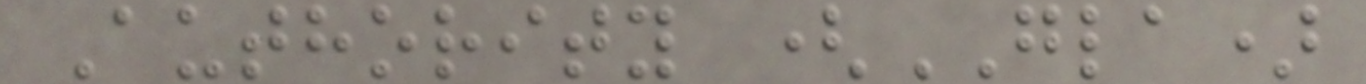Authority (GLA)
